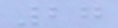27
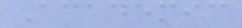Academic
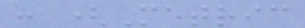: (Metric
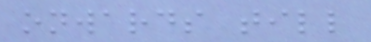onwards till
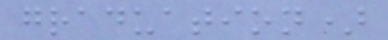graduation)
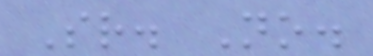Sr. No.
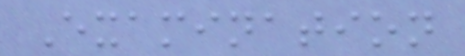Examination
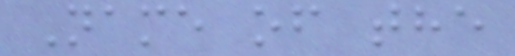Name of the
